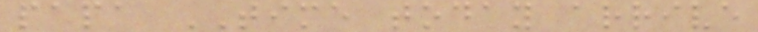papa TIME today arrive
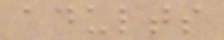adults
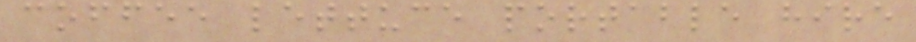coffee lettuce portable hire
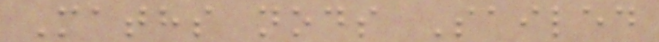Maths nods Sailed
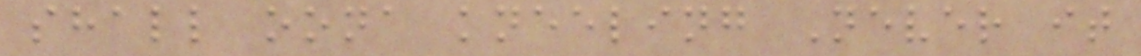shall oona kneeling Never it
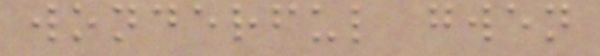wonderful gwen
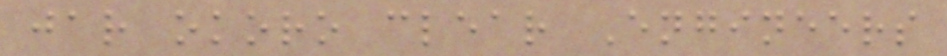jar okoro clear Engineers
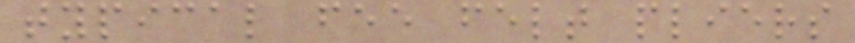typical fee felt pliers
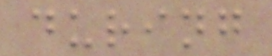during
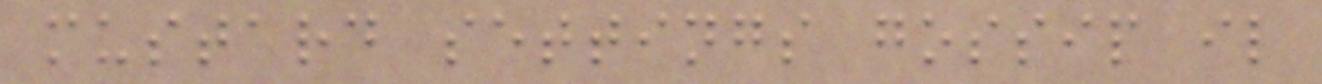mustard settings gossip il
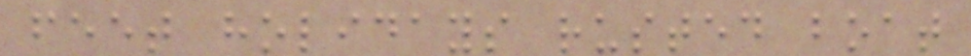feet holidays rusted boat
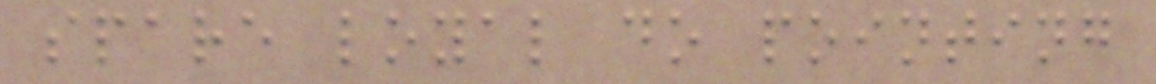spare loyal do pointing
